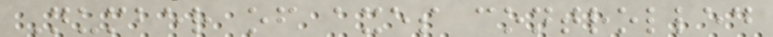Number of axes controlled
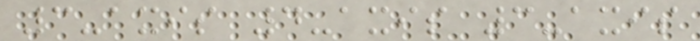3-axis 4-axis 3-axis
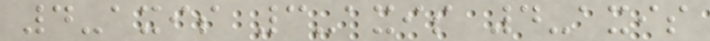4-axis 3-axis 4-axis
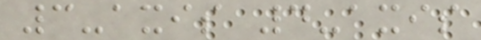3-axis 4-axis
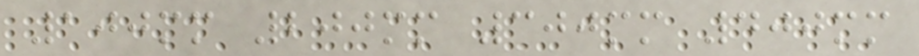100mm 200mm 300mm 400mm
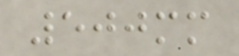500mm
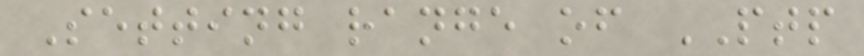Setting range of PTP
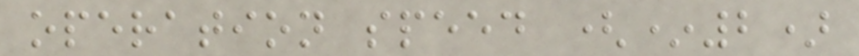operation speed (*2)
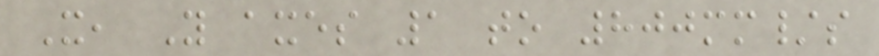X, Y axes 1 to 800mm/s
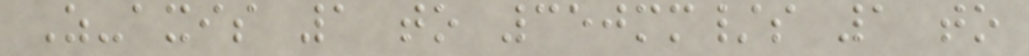Z-axis 1 to 350mm/s 1 to
